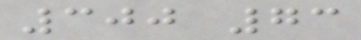300 73
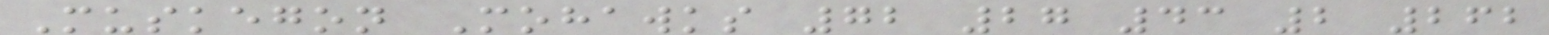Muskegon Mohawks 72 27 43 2 262
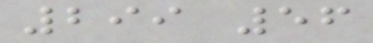299 56
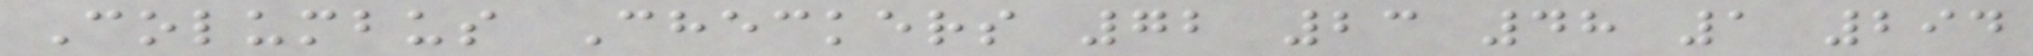Columbus Checkers 72 23 48 1 294
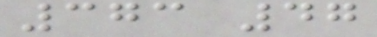373 47
